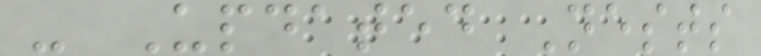- Updated Nests
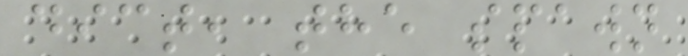dict, the spawn
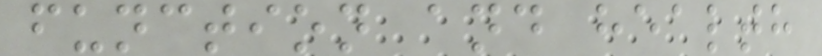function and health
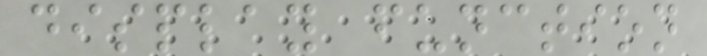display function
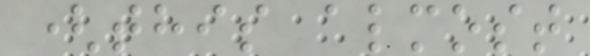(this almost
